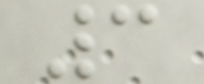3
